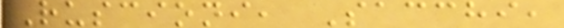Ruscioni, Sacchi,
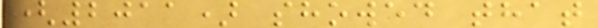(2011) showed that
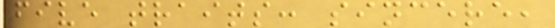five traits: sincere,
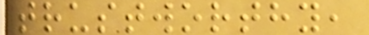trustworthy,
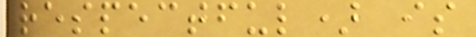respectful) is
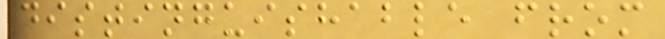distinguishable from
